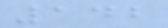142
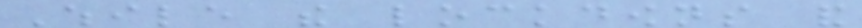While the lockdowns and
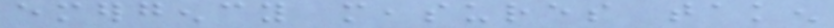emergency measures taken
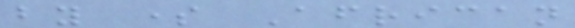by some African
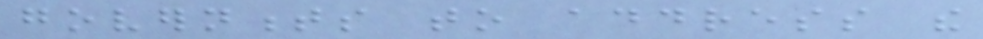governments to address the
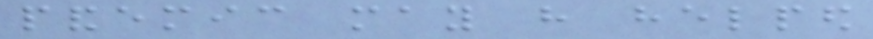pandemic may have helped
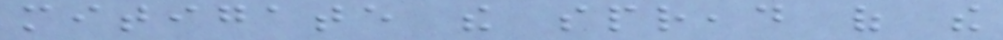mitigate the spread of the
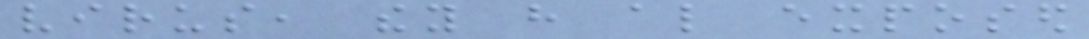virus, they have also exposed
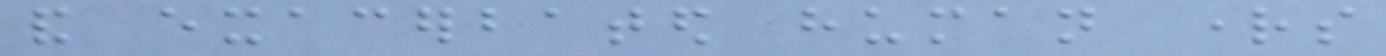and exacerbated human rights
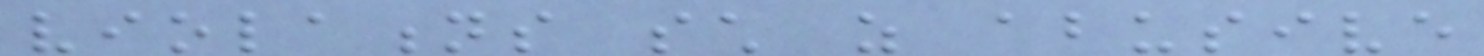violations such as abusive
